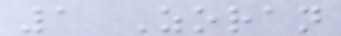1 Zoran
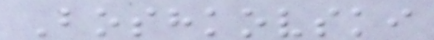Boshkovski
